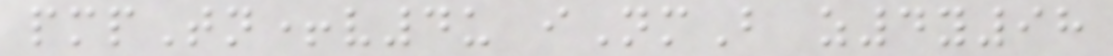pmpTn+v4u iNmB z4y98
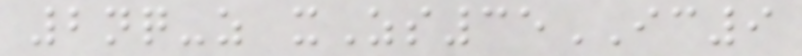2nq-z xZs35IC9
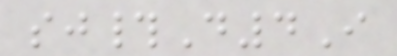sj#D4I
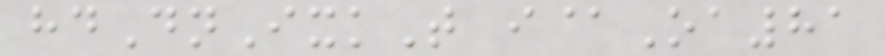hdDnIxkT i@Oa81
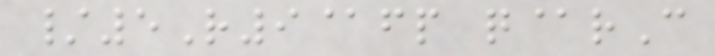/5R9@fp q@rC
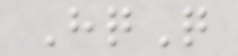HqQ
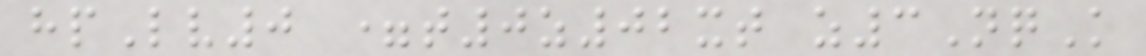hpLv0 =t0z02xt z3NqK
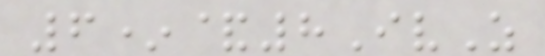6*&8IvZ
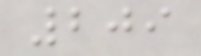209
